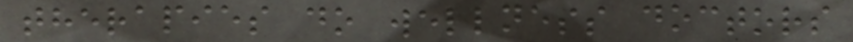therapies do wellness doctors
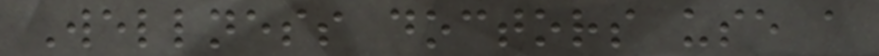Wellness doctors use a
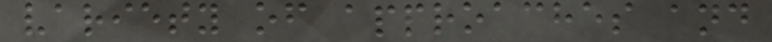variety of approaches and
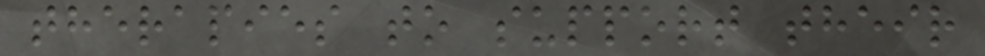therapies to support their
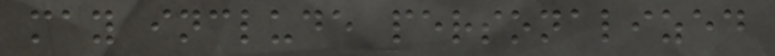may include personalized
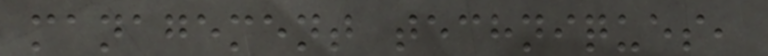management techniques,
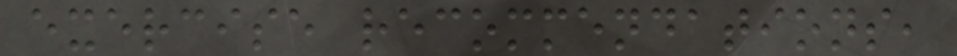exercise recommendations,
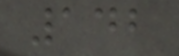142
